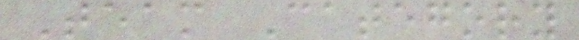Team Category
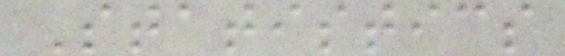Statistics
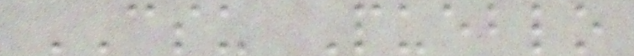CSU Pueblo
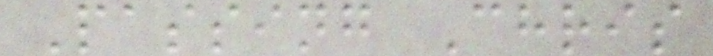Passing Chris
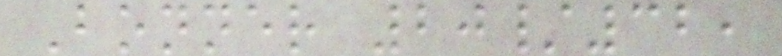Bonner 20/32,
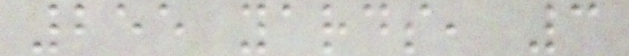255 yards, 3
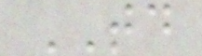TD
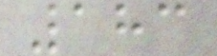183
